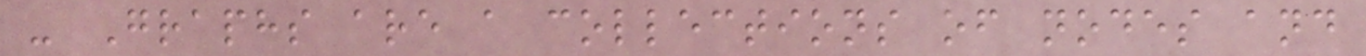- Graphs are a collections of nodes and
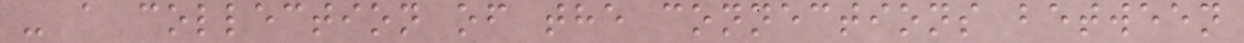- a collection of the connections between
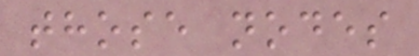those nodes
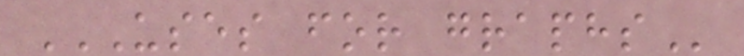USES FOR GRAPHS
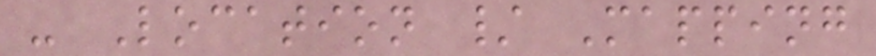- Location / Mapping
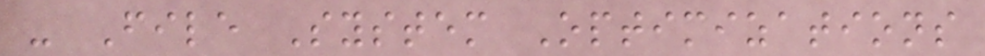- File System Optimizations
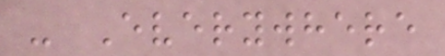- Everywhere
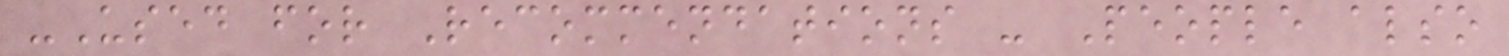-Used for Recommendations - People also
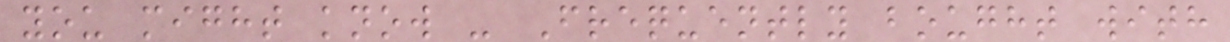you might know - Frequently bought with
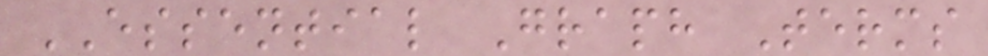ESSENTIAL Graph Terms
